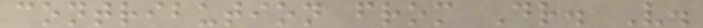contribution from Dr. V.
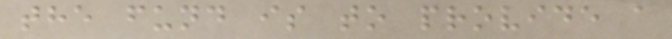the fund is to provide a
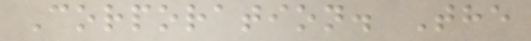Corporation. The
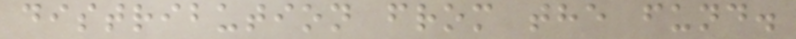distribution from the fund.
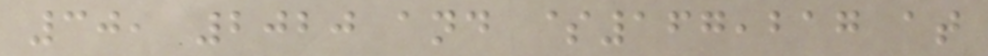30, 2020 and $167,217 at
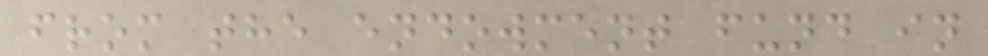from the endowment fund in
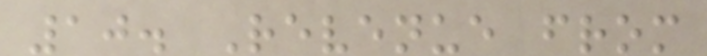10. Revenue from
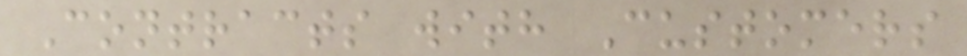Contracts with Customers
